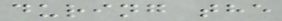during the
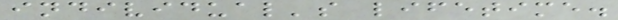individual's lifetime.
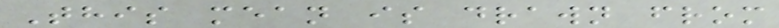This mean is drawn from
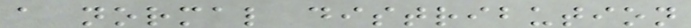a normal distribution
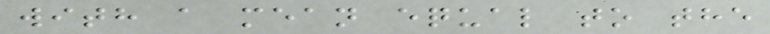with a mean equal to the
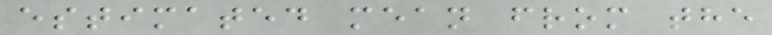estimated mean from the
